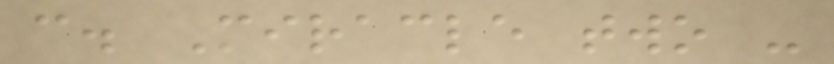c. Miracle two -
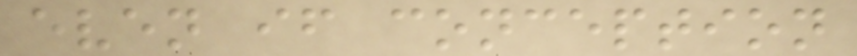even if conception
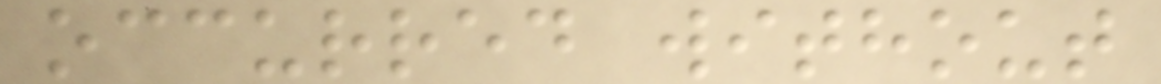occurred without
